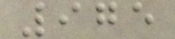975
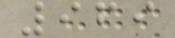969
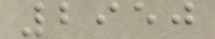2950
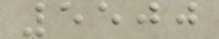5500
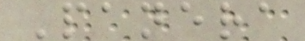Panera
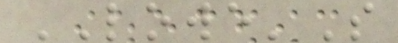LOWE'S
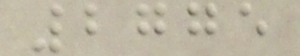2775
